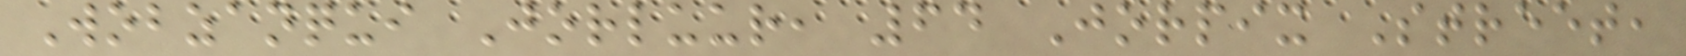Wobzanqui Jorluur, 64 Jorpix Street,
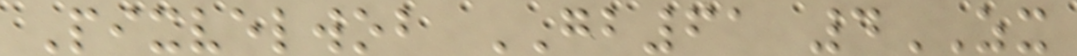Pixvelwob GB61 4ZX
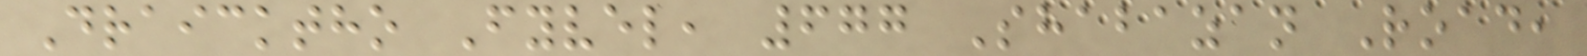Draicktho Fyvel, 677 Shabazan Road,
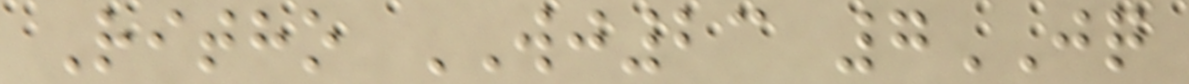Ritho WJ23 7JQ
